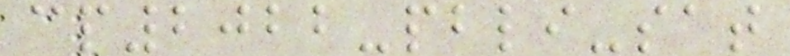cp2022-pbli-sat
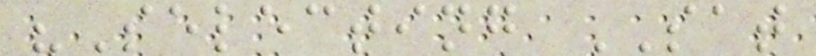"Selecting SAT
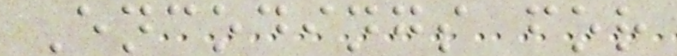Encodings for
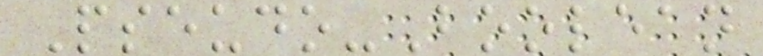Pseudo-Boolean
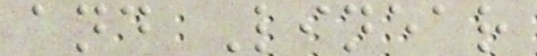and Linear
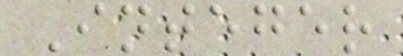Integer
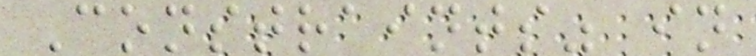Constraints" in
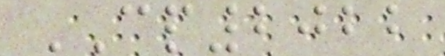CP2022
